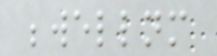bewellnm
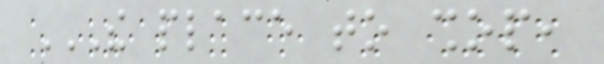THE PLACE TO SHOP,
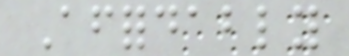Affordably
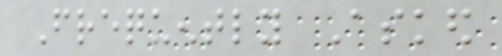Frequently Asked
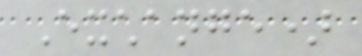Exchange)
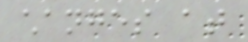changes at
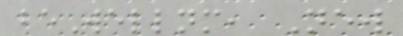beWellnm, New
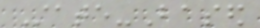State-Based
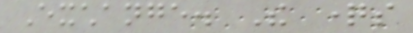Exchange. The questions
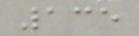135
